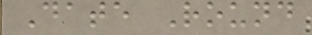Date Round
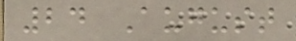24 August
